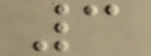3
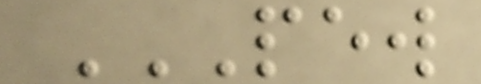PEW
